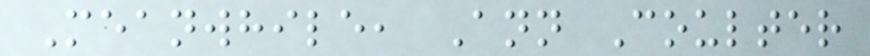Meanwhile, Ann Coulter
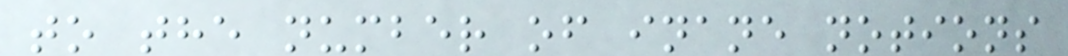to the number of inane notions
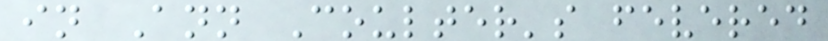in Ann Coulter's fevered
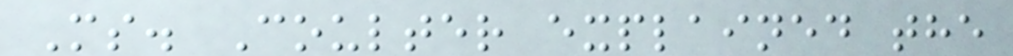Ms. Coulter explained the
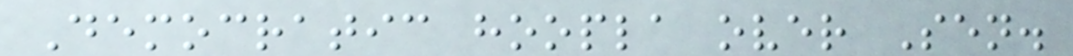Democratic hoopla over Sen.
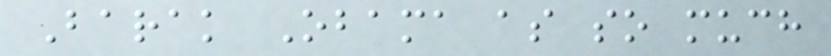Barak Obama as so much
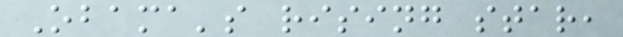Obama's rising star,
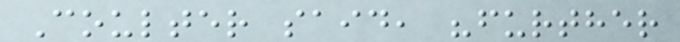Coulter said, "further
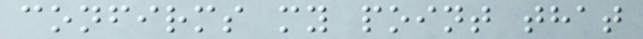confirms my point that
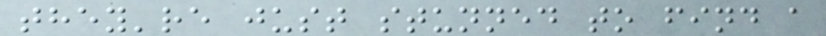they're just stunned to find a
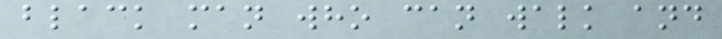black man who can walk and
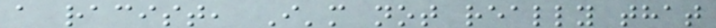a racist, I'm not really that
